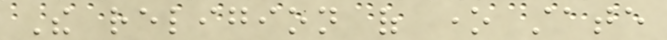The religion of one state
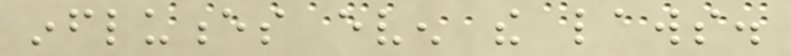influences even the laws.
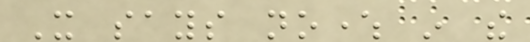It says nowhere in the
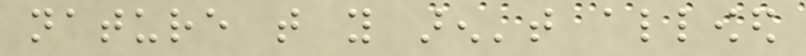nature that you aren't allowed
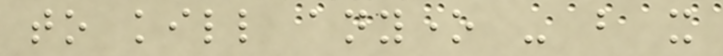to kill anyone - but it
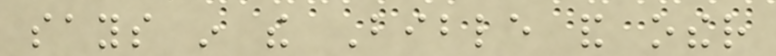says in the Bible and other
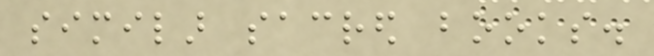similar sacred books.
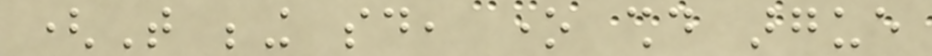(That being said, one should argue
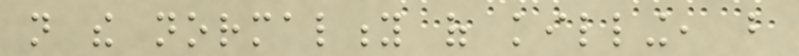not the normality of killing, but
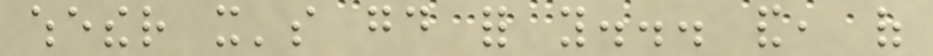whether it's good for you... and, of
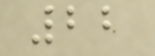22
